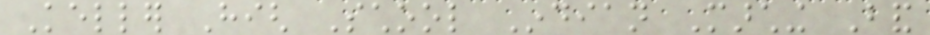Keller High School Indian Marching Band
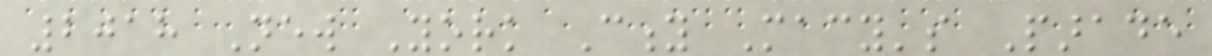2018 New York City Macy's Parade
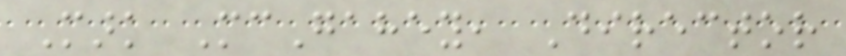Mark McGahey, Director
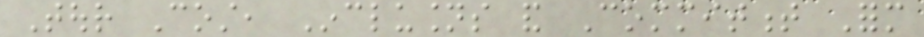Tour Cost, Inclusions and Commitment Form
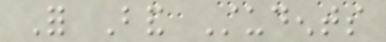For Band Students
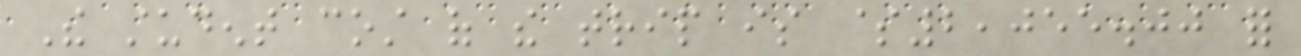The student cost of the trip is $2,055.00 for
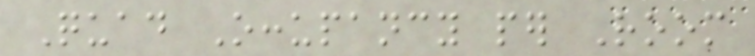Quad Occupancy per Room
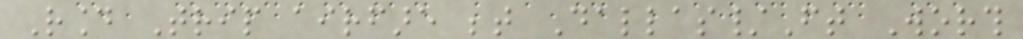Round Trip airfare between Dallas/Ft Worth
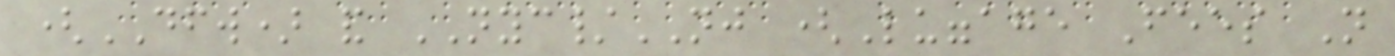(DFW) and NYC/NJ (Luggage Fees Not
